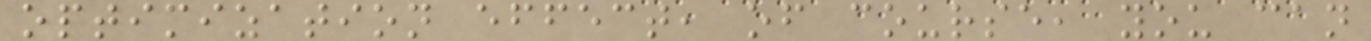optimization effect, of course, you can
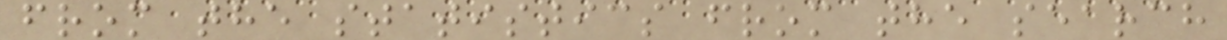from the statistics from the search
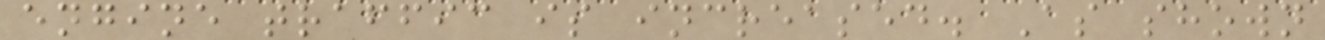engine traffic is increased. As shown
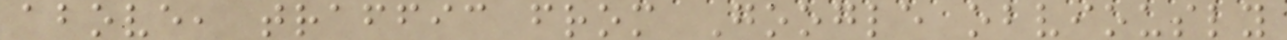above, traffic from Google obviously
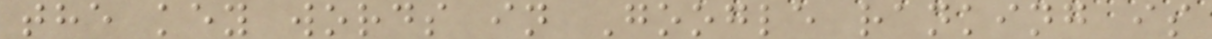the key words in Google ranking is
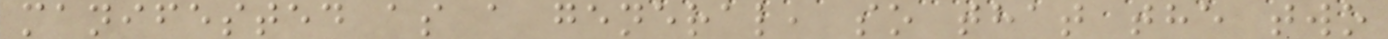manifested as a general, so that the two
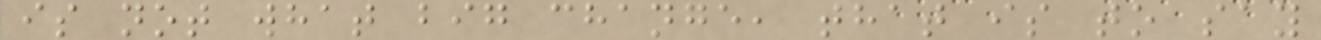is not what big change, that is to say
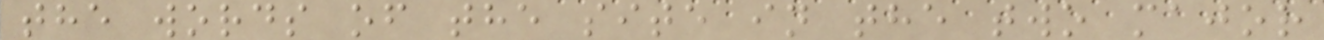the words of the site in the two major
